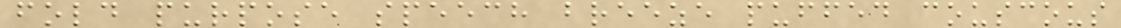fold purpose speech breeze puffed couscous
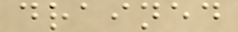drained
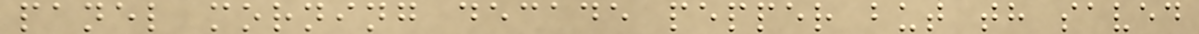panel morning decade pepper but th saved
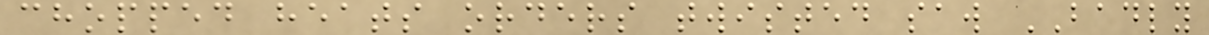chopped heats orders twisted saw BADLY
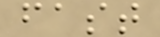fast
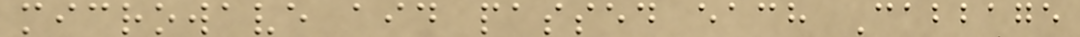microwave aid passed each Cabbage
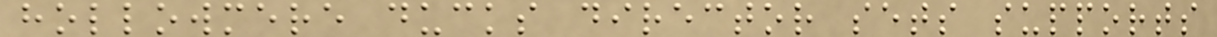hollowmere ducks director sets supports
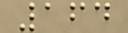164
